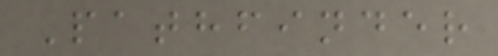Pathfinder
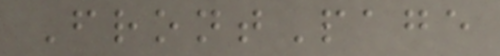FrontPage
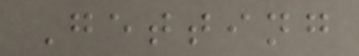Getting
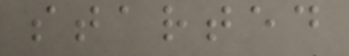started
